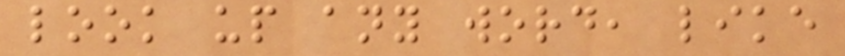look up any word, like
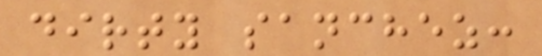dirty sanchez:
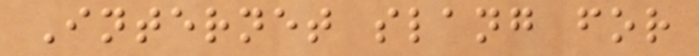Internet slang for
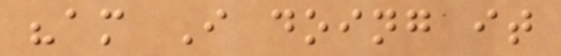"am I doing it
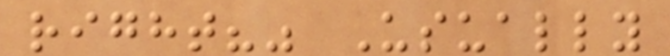right?" Usually
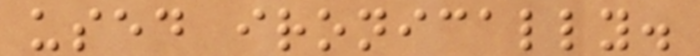used ironically.
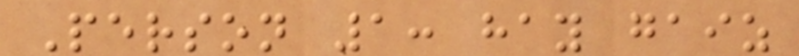Person 1: hay gaiz
